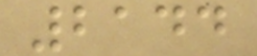2144
